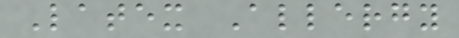Latex Allergy
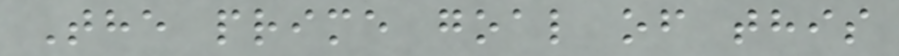The prime goal of this
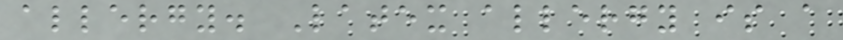allergy. Latex allergy is a
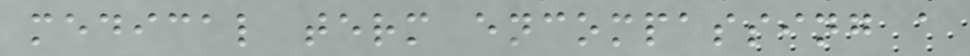medical term encompassing a
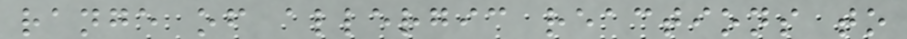range of allergic reactions to
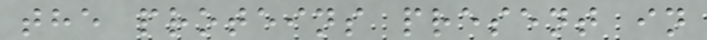the proteins present in
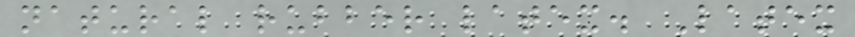natural rubber latex. Latex
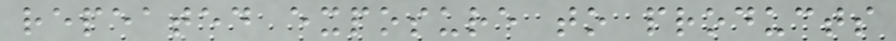repeated exposure to products
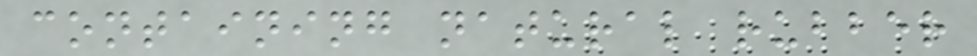containing natural rubber
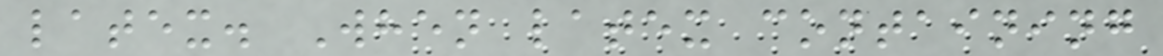latex. When latex containing
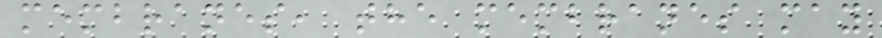membranes, the membranes may
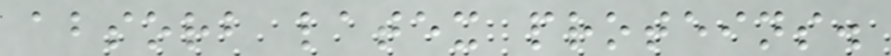absorb latex proteins.
